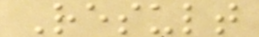Result
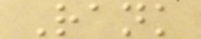Rank
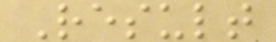Result
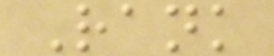Rank
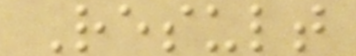Result
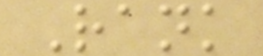Rank
